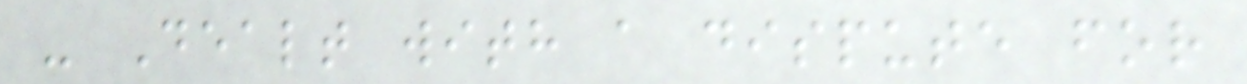- Dealt with a dispute for
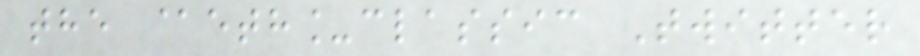the @eth_classic Twitter
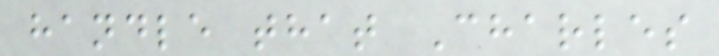handle that Charles
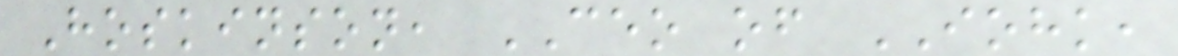Hoskinson, CEO of IOHK,
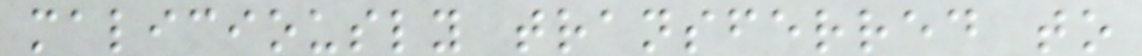maliciously transferred to
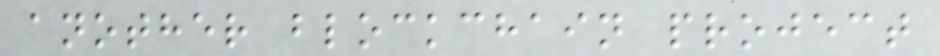another blockchain project
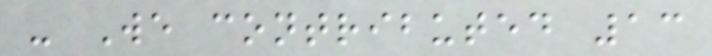- We contributed 13
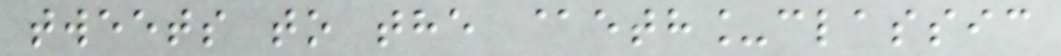tweets to the @eth_classic
